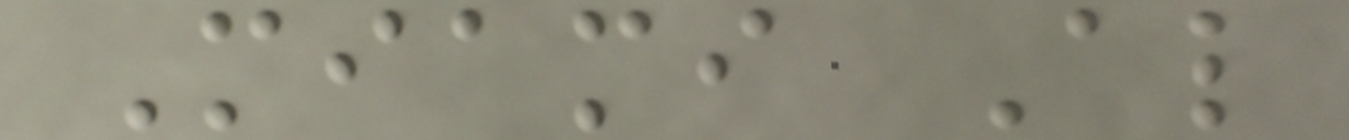Miami Al
